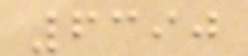6390
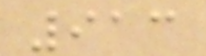913
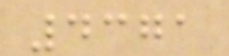4371
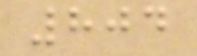804
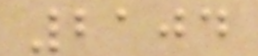2104
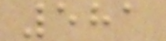581
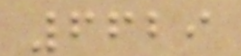6629
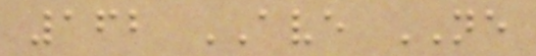162 AVE NE
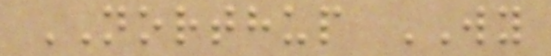NORTHUP WY
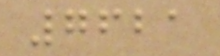7621
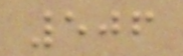506
